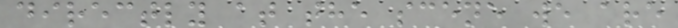directly at the scene we are
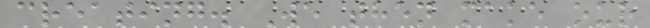creating. We then make our
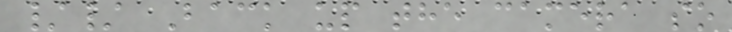// Back up the camera so
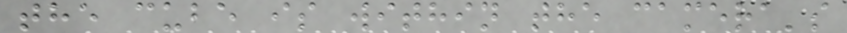the cube is within the camera's
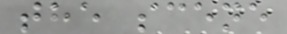the scene
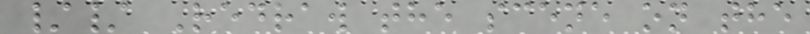// Redraw the scene on the
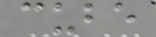cube
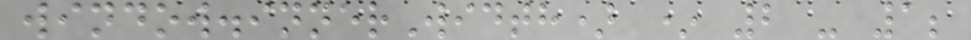window.innerWidth) * 2 - 1;
